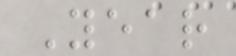Year
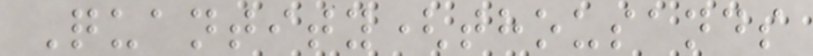Quantity(thousands
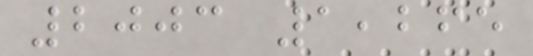2003 1,265
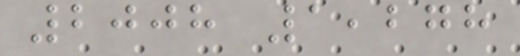2008 1,278
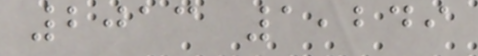2013 1,249
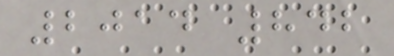2014 842
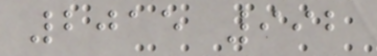2015 992
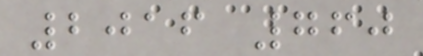2016 760
